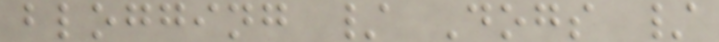blogging / Dogs /
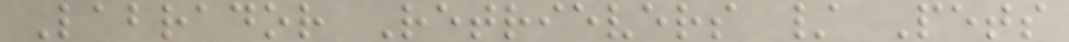Labrador Retrievers / Pets
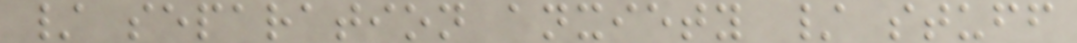/ separation anxiety / stuff
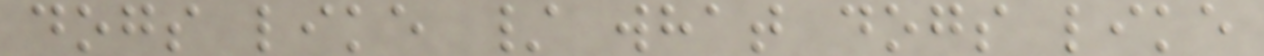dogs like / what dogs like
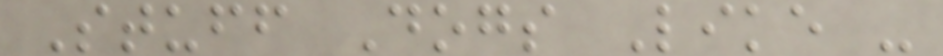Stuff Dogs Like -
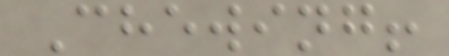Chewing!
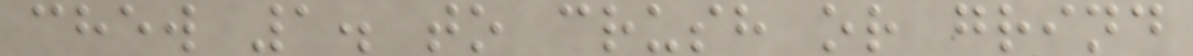chew 1. to crush or grind
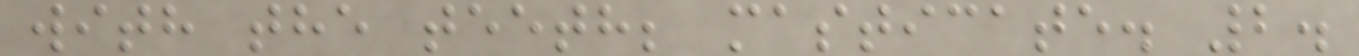with the teeth; masticate. 2.
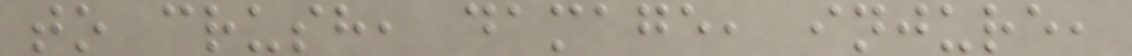to crush, damage, injure,
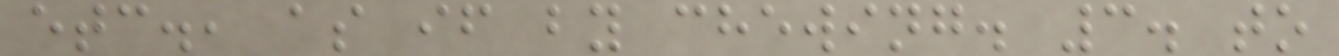etc., as if by chewing. 3. to
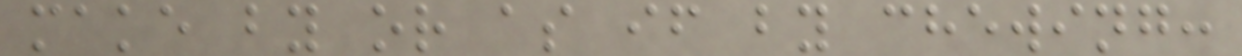make by or as if by chewing:
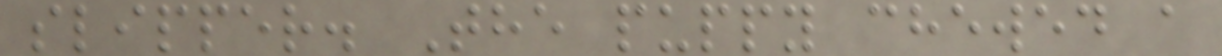slipper. The puppy chewed a
